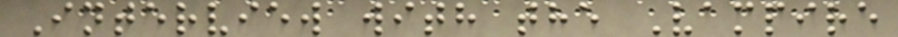Interview with the Vampire
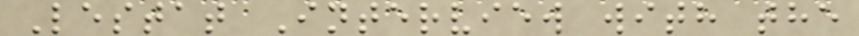Lestat Interview with the
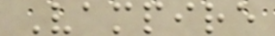Vampire
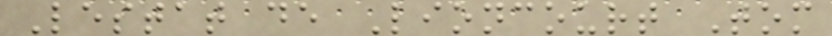Lestat de Lioncourt Tom
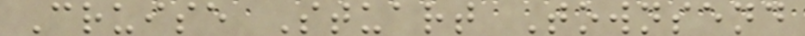Cruise Stuart Townsend
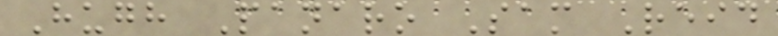Hugh Panaro Sam Reid
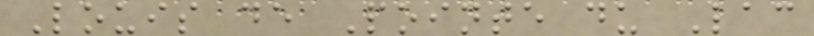Louis de Pointe du Lac
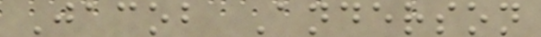Jacob Anderson
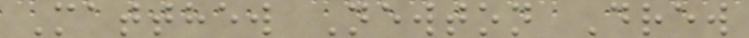Matthew Newton Drew
